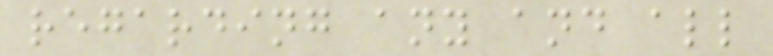regarding any and all
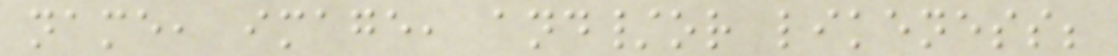name, image, and/or likeness;
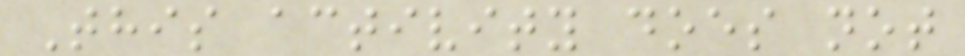This activity does not
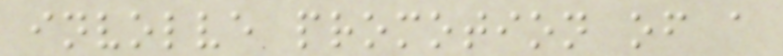involve promotion of a
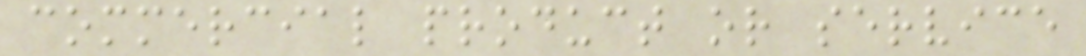commercial product or service
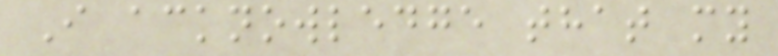I acknowledge that my
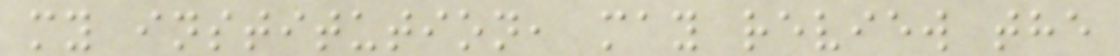my institution, may review the
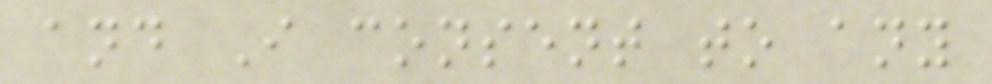and I consent to any
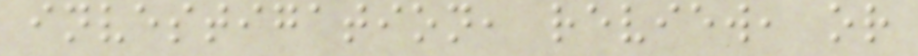investigation, review, or
